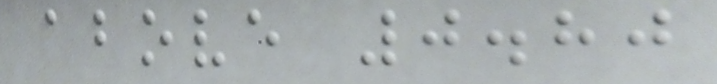above 0.80
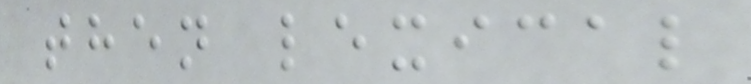then lexical
